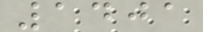1401
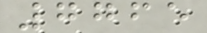7765
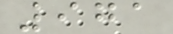971
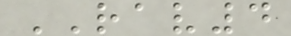RAV4
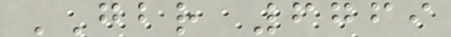GBR 6769
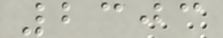2303
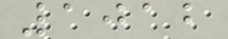1012
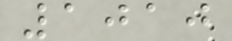1010
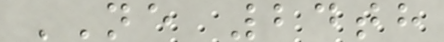NE 24th
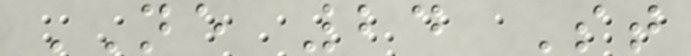NE 24 St
